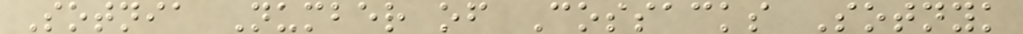Sotnia Number of Cossacks Sotnyk
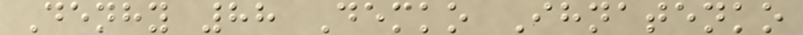Denhy 88 Demko Ihnatenko
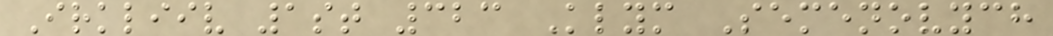Irkliiv 1st 323 Klym Semenovych
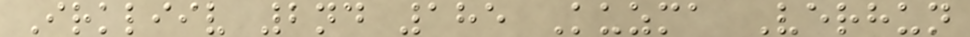Irkliiv 2nd 185 Kuzma Verhun
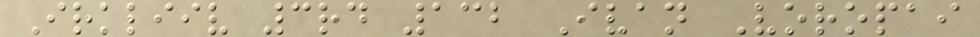Irkliiv 3rd 132 Ivan Voropai
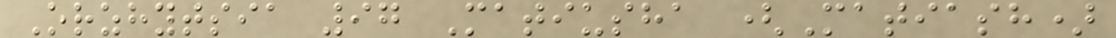Orzhytsia 97 Matiusha (Matiash)
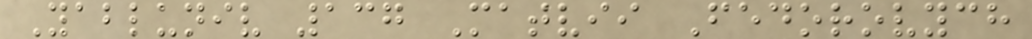Yabluniv 137 Matvii Fedorovych
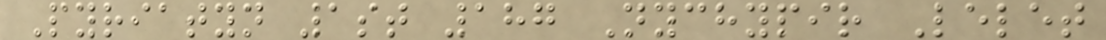Pyriatyn 1st 187 Nychypir Lelet
